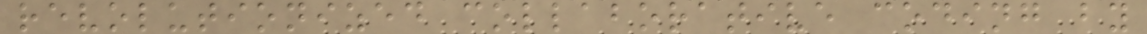revolutionized collaborative coding by
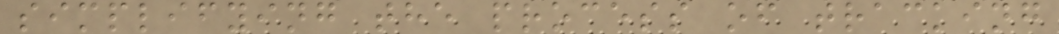simplifying the process of tracking
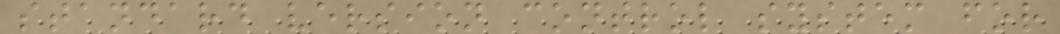standard version control system for
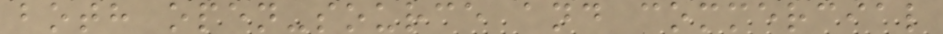both open-source and commercial
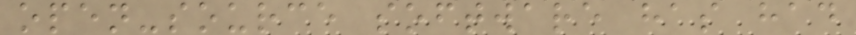open-source software has had
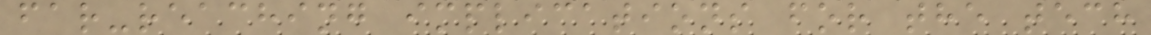far-reaching implications for the tech
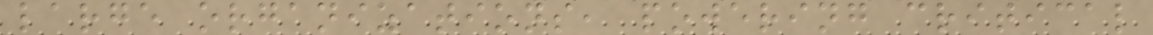large organizations, powering critical
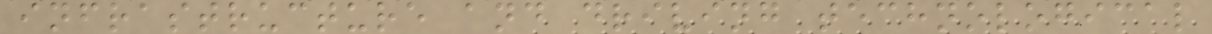infrastructure and driving technological
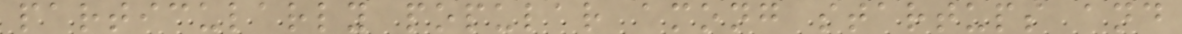particularly popular among startups and
